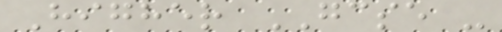Higher GCSE -
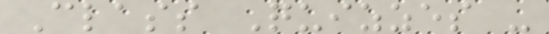Class Quizzes -
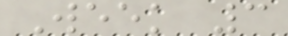Week 3
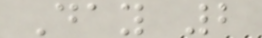Day 2
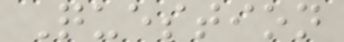Question
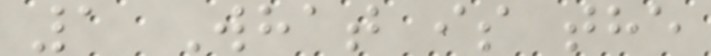1 What is the
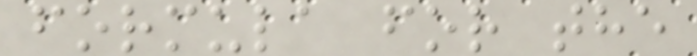formula for the
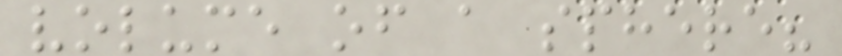volume of a sphere?
